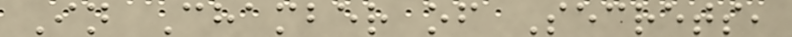In Chamber of Secrets,
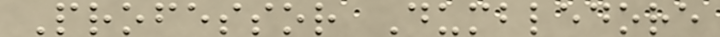Professor Dumbledore
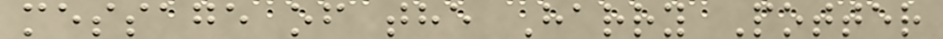message of the Harry Potter
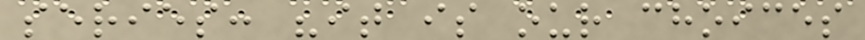series: "it is our choices
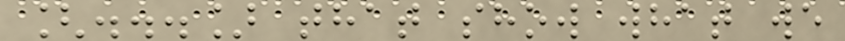[...] that show what we
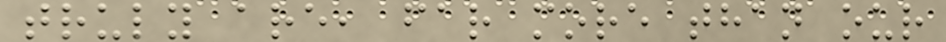truly are, far more than our
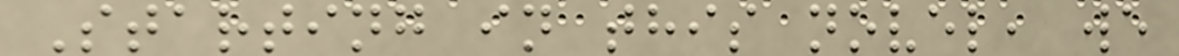Starting in this novel, we
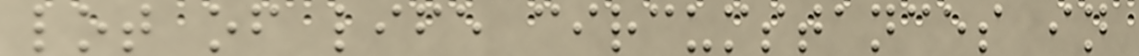lot of life circumstances in
